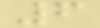6
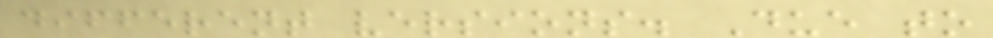different versions. Due to
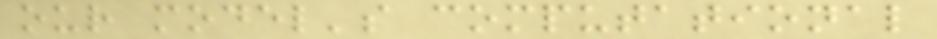our model's computational
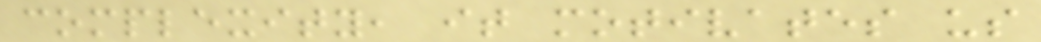complexity, it motivates us
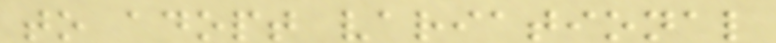to adopt variational
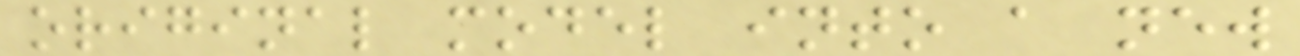original model into a new
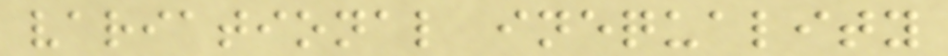variational inequality
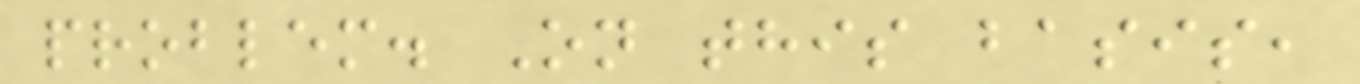problem. On this basis,
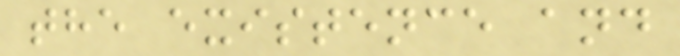the existence and
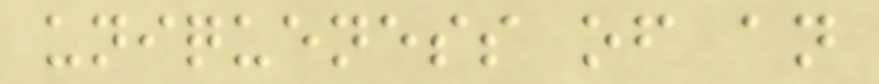uniqueness of an
